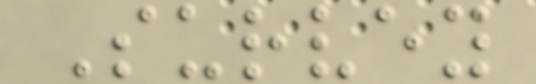Survey
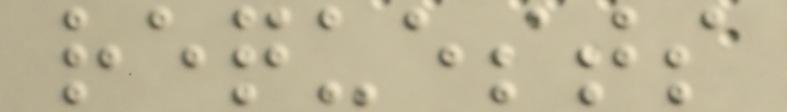requests
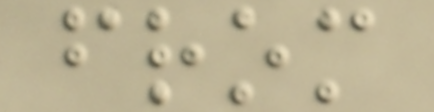from
